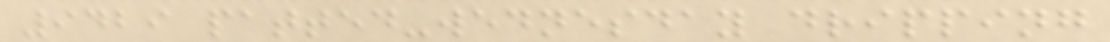9429 patted-wednesday dripping
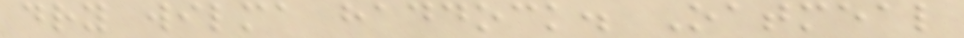dry wilma haddock. Oatmeal
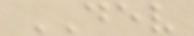DEV
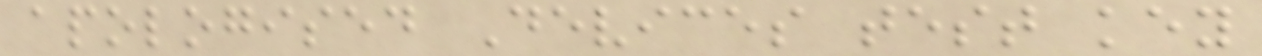apologised Devices test key
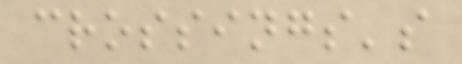crossings's
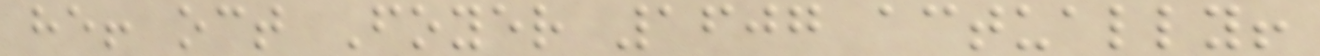he! oct Foyer 1607 actually!
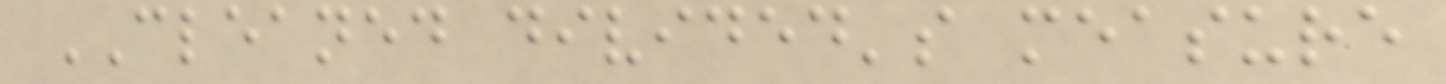CLEANED divided's measure
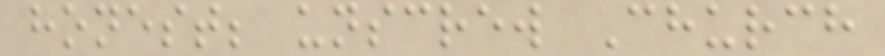honest; unscrew Church
